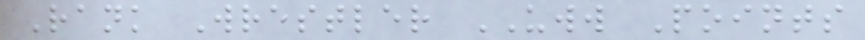Rank Wrestler UWW Points
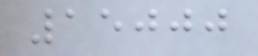15000
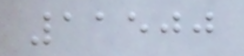11500
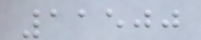11500
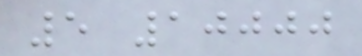5 10000
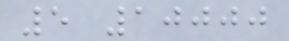5 10000
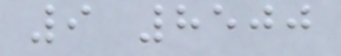9 8500
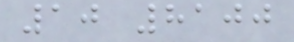10 8100
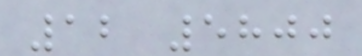12 5800
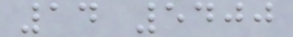14 5400
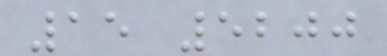15 5200
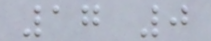17 0
